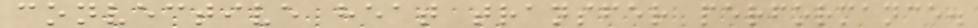convective heat transfer performance.
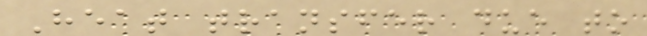Heat transfer due to
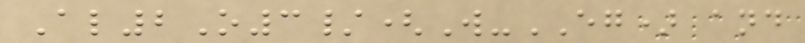Al2O3/(W-EG) and
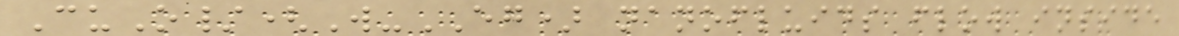CuO/(W-EG) nanofluids flow inside
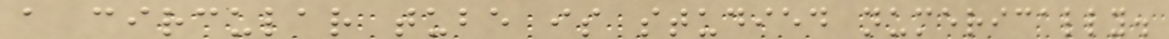a circular tube is studied numerically.
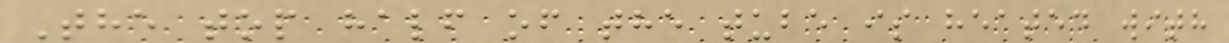The top half of the tube is heated with
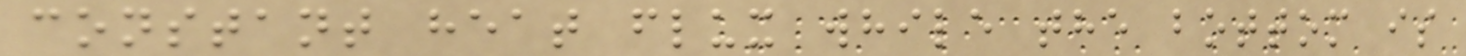constant heat flux while the bottom is
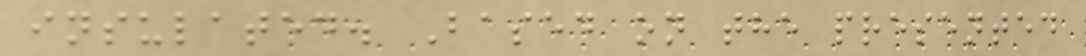insulated. Based on the presented
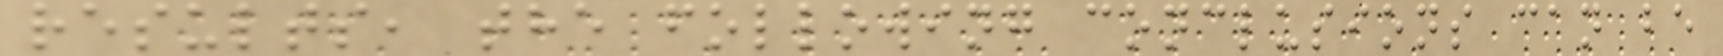results, the following conclusions can be
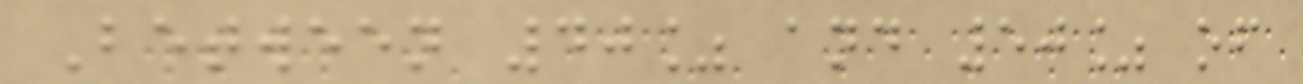Between 40% and 50% of
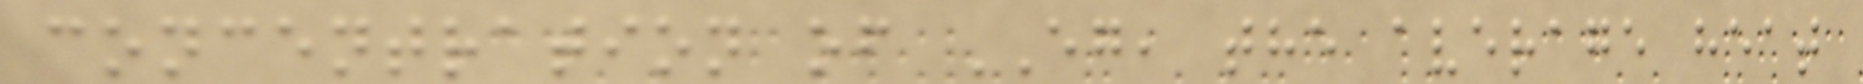concentration of EG, the average heat
